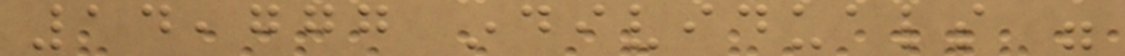14,777 individuals were
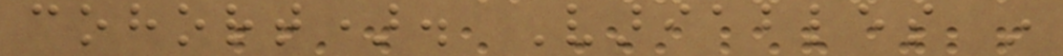cohort). Variables in
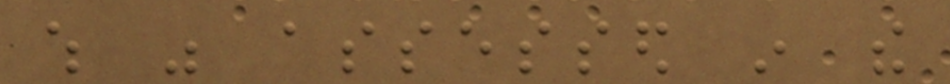which was assessed in the
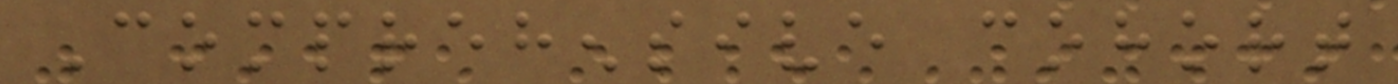Comprehensive cohort
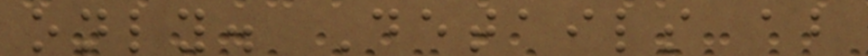only. Details about
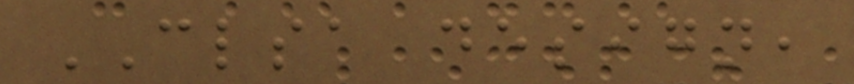CLSA design,
